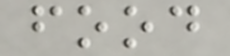food
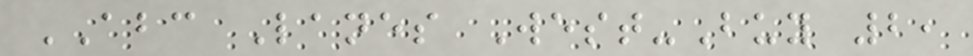ABC Lanes West-Buy 2,
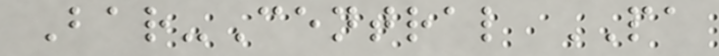Bar-Central PA
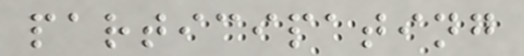participating
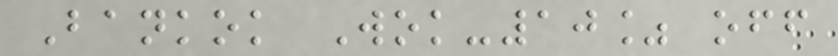Bankok Wok-10% off
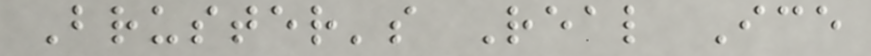Bruster's Real Ice
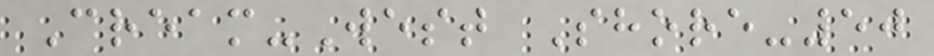Cream-West Shore-50
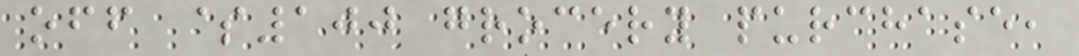off $100 grocery purchase,
